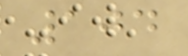104
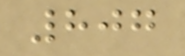807
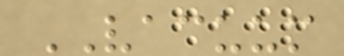VACUUM
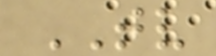TV
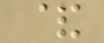&
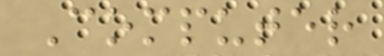Computer
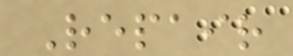Repair
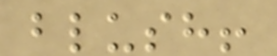blush!
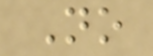No
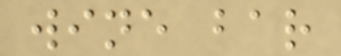wine bar
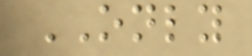ONLY
